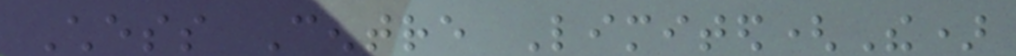Chess Centre Limited(The)
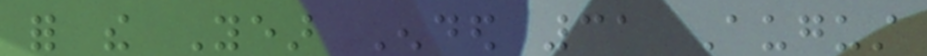for the Year Ended 31 August
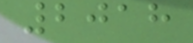2018
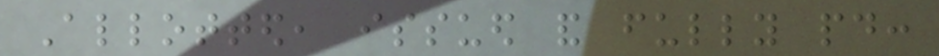Allotted, issued and fully paid:
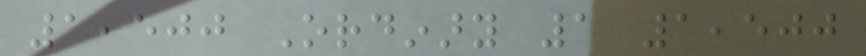1,500 Ordinary 1 1,500
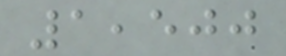1,500
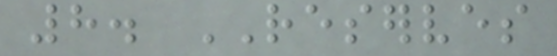8. RESERVES
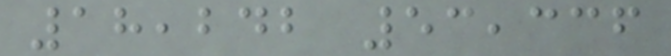18,242 53,336
